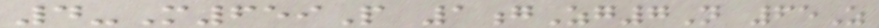4-M659P 1gZg7N 65Z
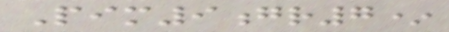Pim9gr7*
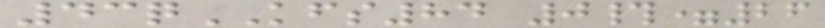43qKFS84 0#=26
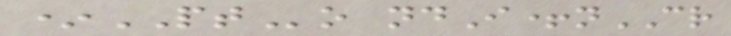*PTo ndI+nCR
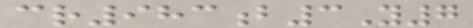cr983b3Y7
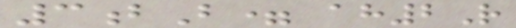3bB= ah2R
